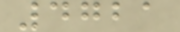4721
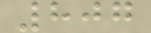807
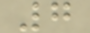7
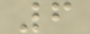6
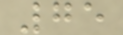75
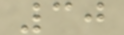30
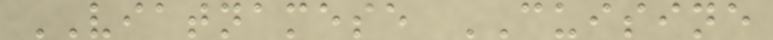VIATNAMESE CUISINE
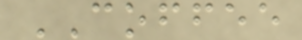COFFEE
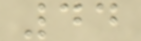44
